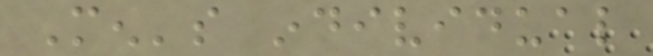Men's individual
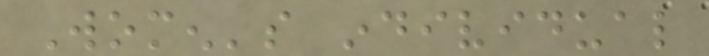Women's individual
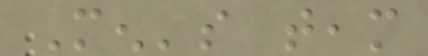Men's team
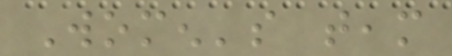Women's team
